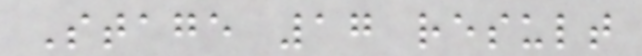Stage 17 result
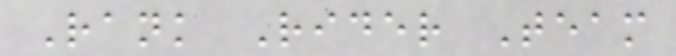Rank Rider Team
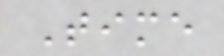Time
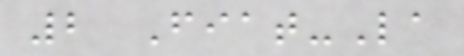2 Fiat-La
